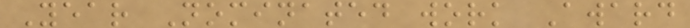Year Nominated work Award
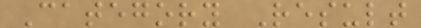Category Result
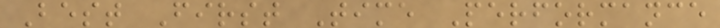Best First Time Performance
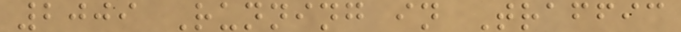2009 Running in Traffic
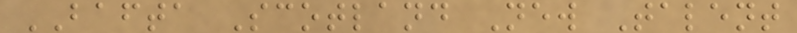BAFTA Scotland New Talent
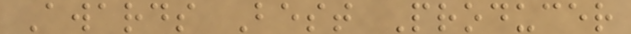Awards Best Producer
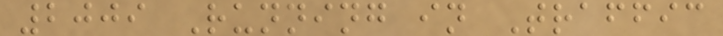2009 Running in Traffic
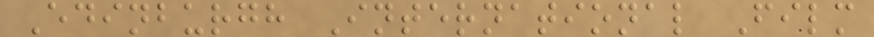Edinburgh International Film
